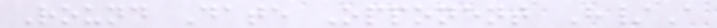Round Date Opponent H/A
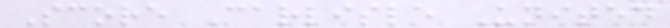Score Carlisle United
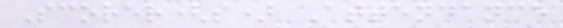Scorer(s) Attendance
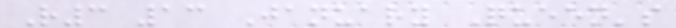R3 13 January Queen's
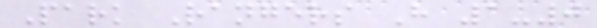Park Rangers H 1-0
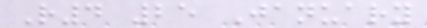R4 25 January
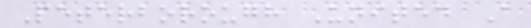Peterborough United A
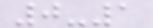0-1
